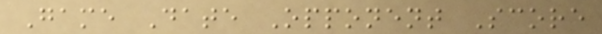Game Date Opponent Score
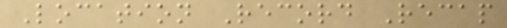Location Record Recap
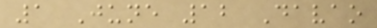1 June 12 Davao
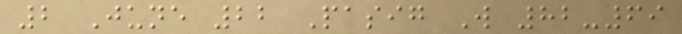2 June 22 Pasig W 82-69
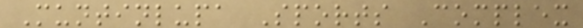Muntinlupa Sports Complex
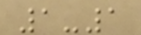1-1
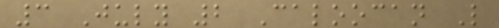3 July 2 Caloocan L
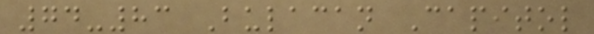74-83 Bulacan Capitol
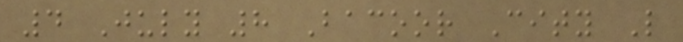4 July 8 Bacoor City L
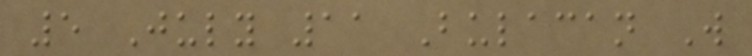5 July 11 Bulacan W
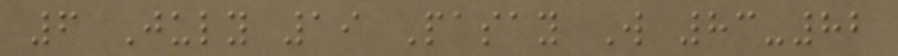6 July 19 Pasay W 83-82
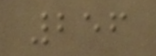256
